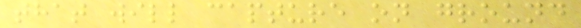that will capture on ground
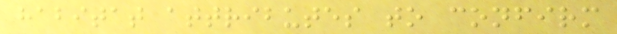habitat attributes to confirm
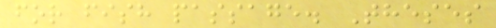for fish passage. Theses
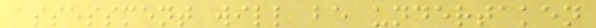assessment will be undertaken
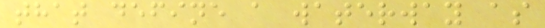that define a waterway as
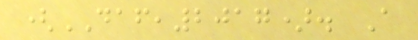(DAF,2017). A
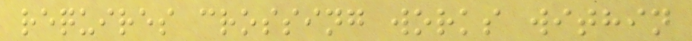requires crossing works within
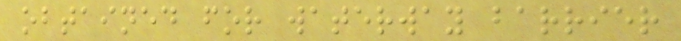obtained for waterway barrier
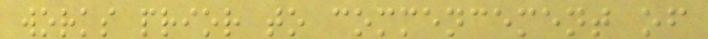works prior to commencement of
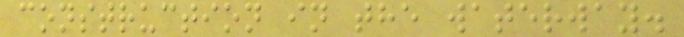construction in the waterway.
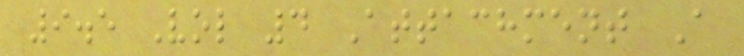9.5 Vol 4 Attachment A
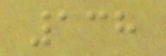138
